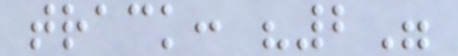track: "2"
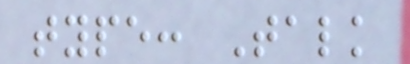type: Talk
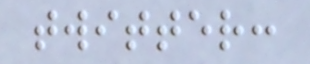twitter:
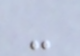-
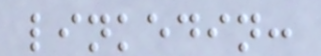linkedin:
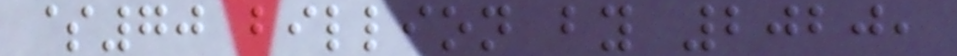$70 billion by 2020,
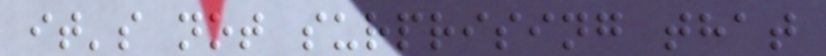it's not surprising that
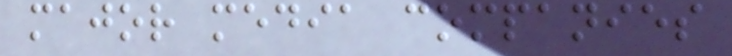major media companies
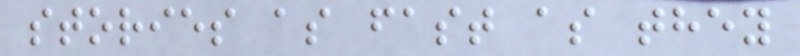stories as fast as they
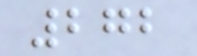272
